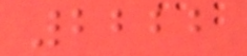2222
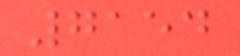7154
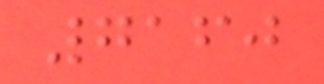7160
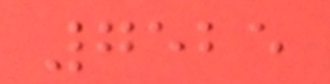7525
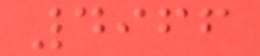4966
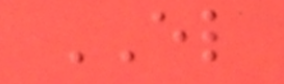EL
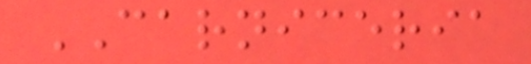CARNICERIA
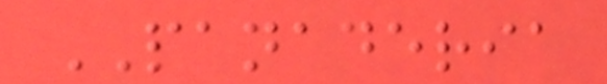PANADERIA
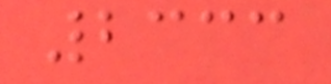2333
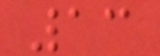13
